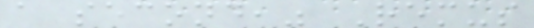a second," Remus
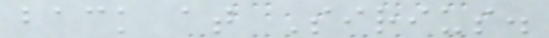back at Sirius.
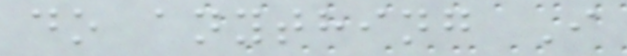do anything I
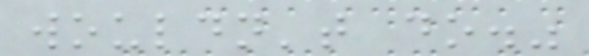wouldn't do."
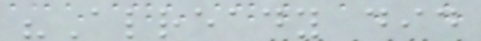"Already did
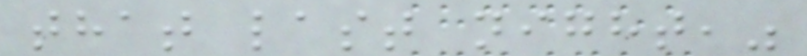that last night,"
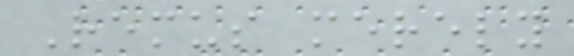Remus merely
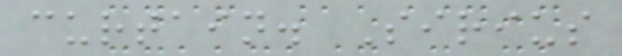curtain. Sirius
